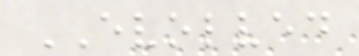EVOLVED
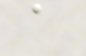a
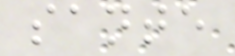sante
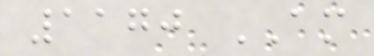1170 AM
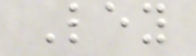Ley
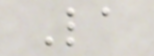La
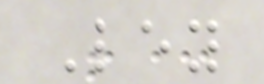Ley
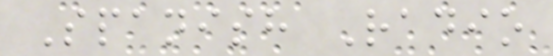Spanish Radio
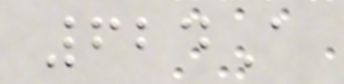624A
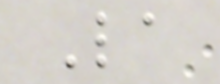La
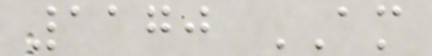1170 AM
